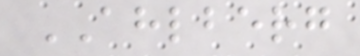AHLBERG
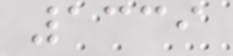1339
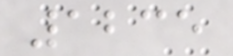1235
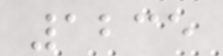1235
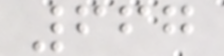667
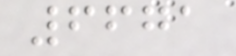6671
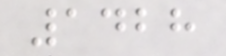1428
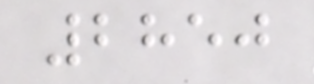2850
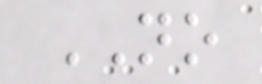NO
